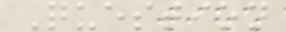Question
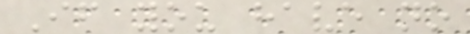If you have no
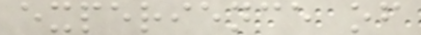experience of
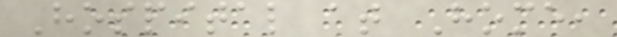Hospital at Home,
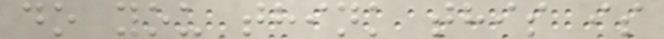do you think this is
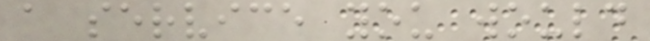a service you would
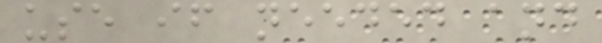use if needed and
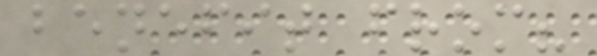benefit from?
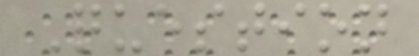Question
